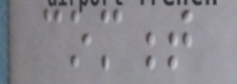comment
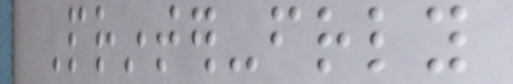Printer-friendly
